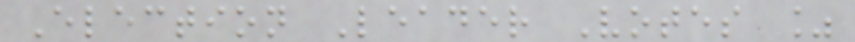Election Leader Votes %
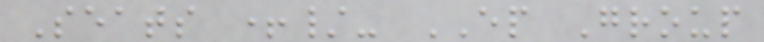Seats +/- EP Group
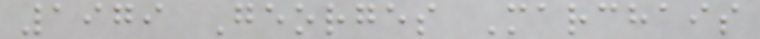1979 Georges Marchais
